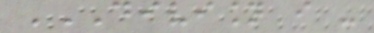DIVISION I -
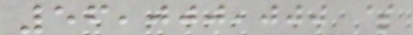56,000,000 $
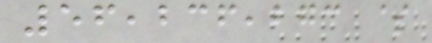56,236,273 $
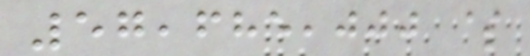57,685,000 $
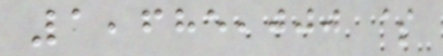1,685,000 $
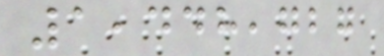1,448,727
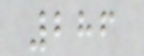286
